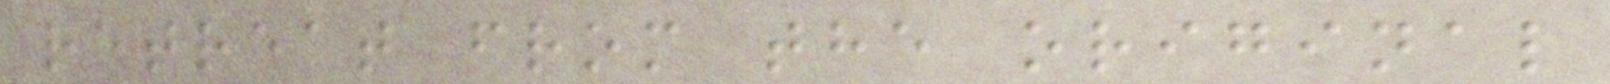retreat from the original
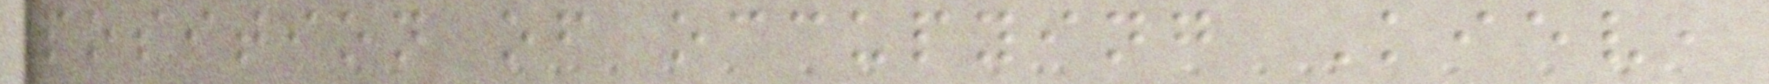position of occupying Kiev,
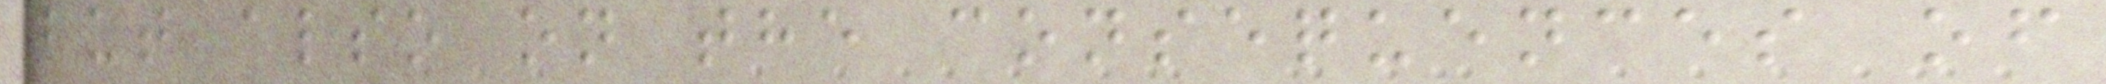but also on the consequences of
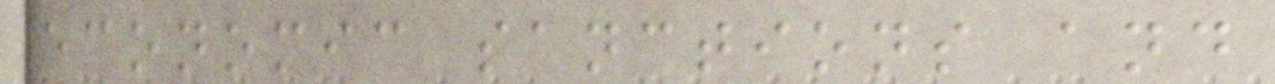economic sanctions and
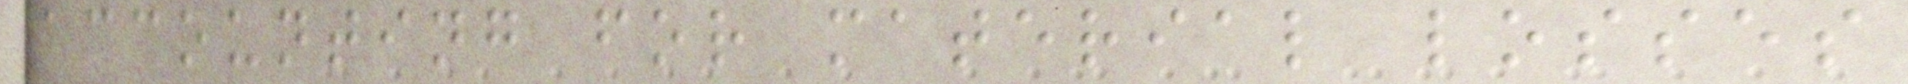accounting for material losses
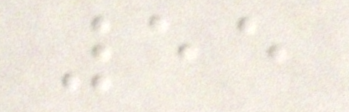55
